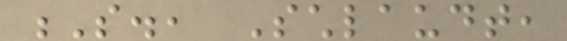S., Schlaudt,
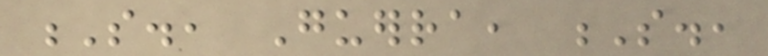S., Guerra, S.,
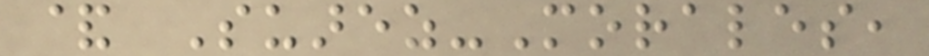& Suarez-Morales,
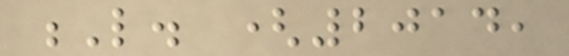L. (2014,
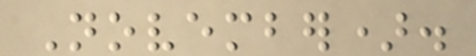November).
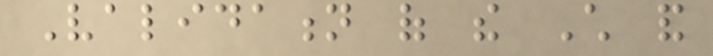Validation of the Child and
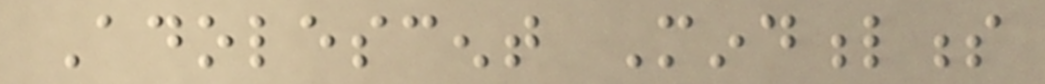Adolescent Mindfulness
